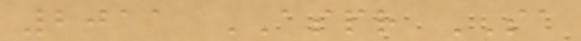2011 ASPR SA
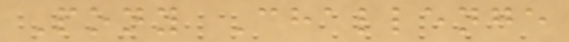Pony Challenge
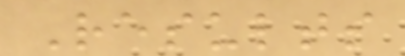Results
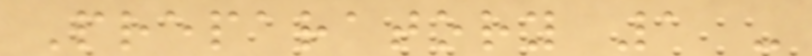Preparatory 1 -
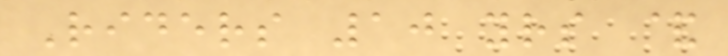Riders 10 yrs &
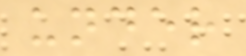under
